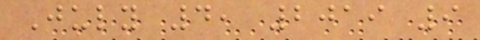July 4, 2019 9
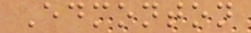Edmonton
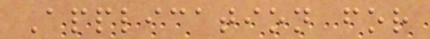Application for
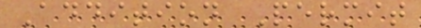Addition Permit
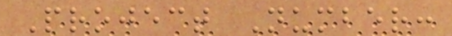Project Number:
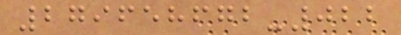279658672-022
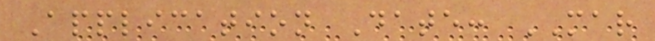Application Date: MAR
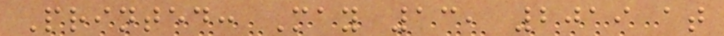Printed: May 13, 2019 at
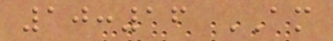10:16 AM
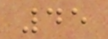45
